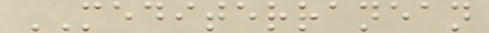MEDITERRANEAN
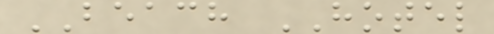BEACH HOTEL
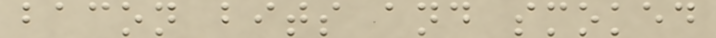bacon bits and smoked
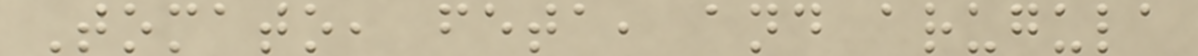Tomato, feta, and arugula
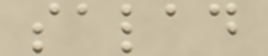salad
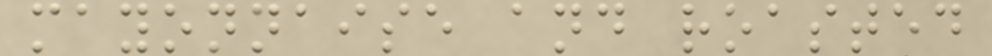mayonnaise and roasted
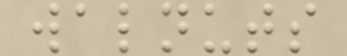walnuts
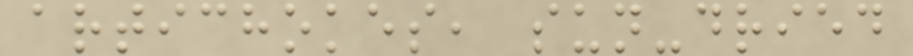artichokes, sun-dried
